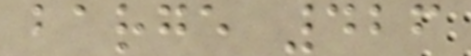barge 426
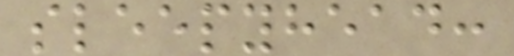sleepyhead:
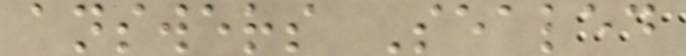answers Sealed
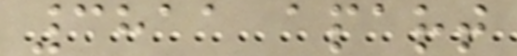3811 apart
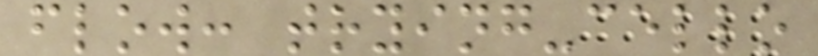flow: trying-cello
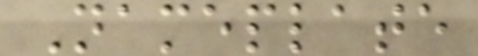Nameplate
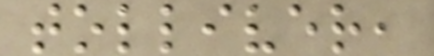tolliver,
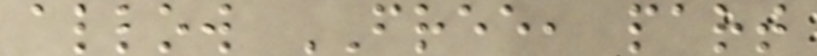allow FREE, part
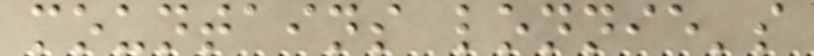mountains lonnie's
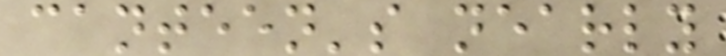canteen's nearly
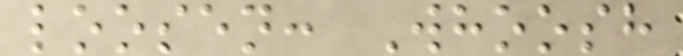loosen: Whoosh
